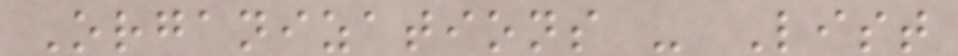Organizations - List
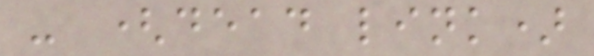- (dead link)
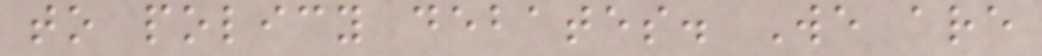to policy debates. We are
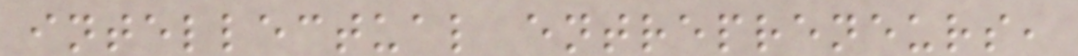intellectual entrepreneurs,
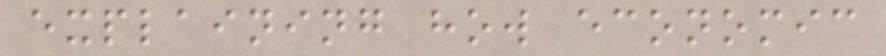explaining how economic
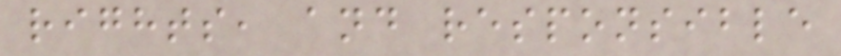rights, and responsible
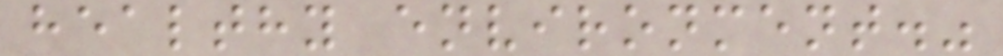healthy environment."
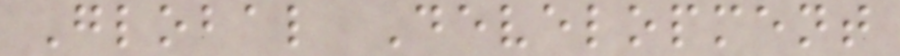Global Development
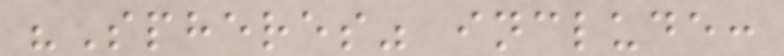"Spheres" include:
